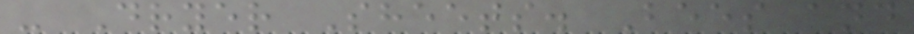- Dryer Sheets. Bees and
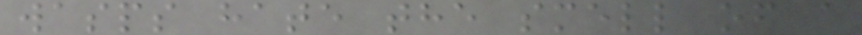wasps hate the smell of a
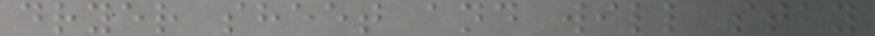dryer sheet and will stay
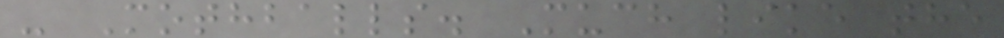- Mothballs. Much like the
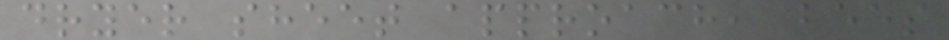dryer sheet approach, bees
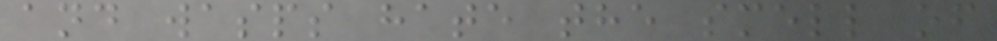and wasps hate the smell of
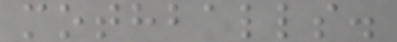mothballs.
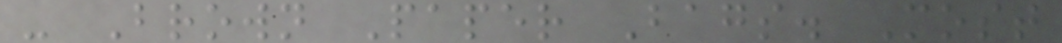- Brown Paper Bags. Most
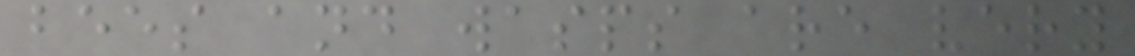bees and wasps are very
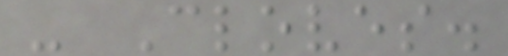- Cloves.
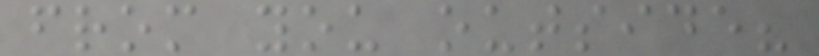from you outside?
